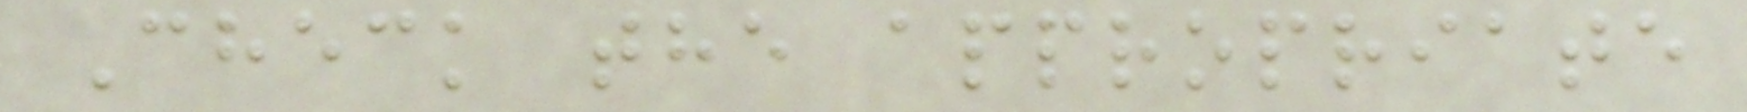Check the appropriate
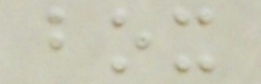box
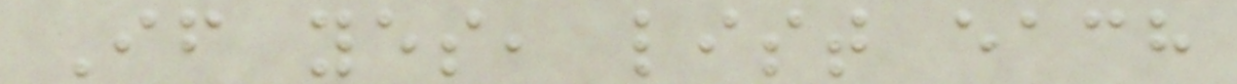If yes, list each
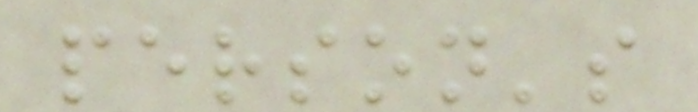person's
